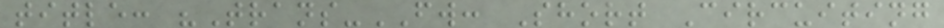title: "Trans-FW: Short Circuiting
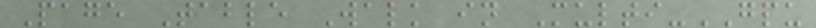Page Table Walk in Multi-GPU
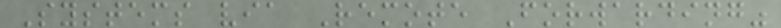Systems via Remote Forwarding"
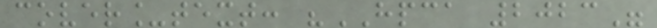cover_text: "HPCA 2023"
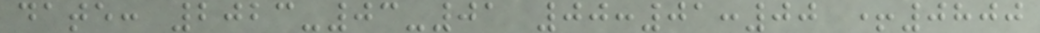date: 2023-03-01 00:01:00 +0800
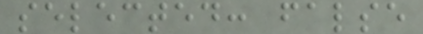selected: false
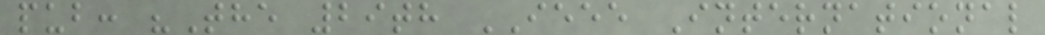pub: "The 29th IEEE International
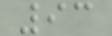93
